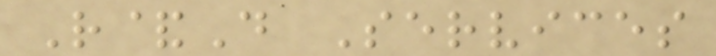R&D Services
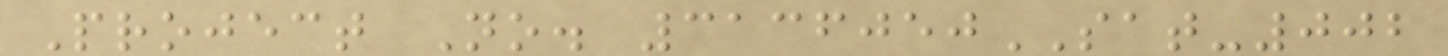Project No. 3136050SAT-002
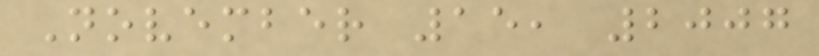November 15, 2007
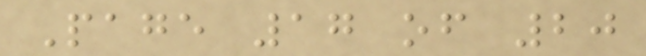Page 17 of 20
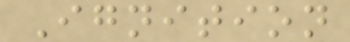Ignition
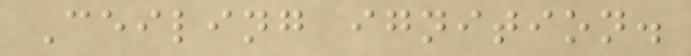Ceiling ignition.
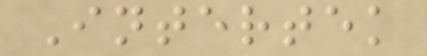Intertek
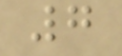7
